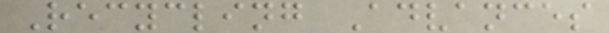Recycling Advances
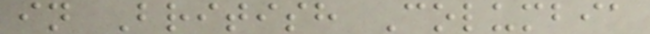in British Columbia
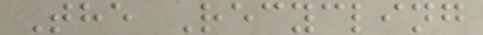The Recycling
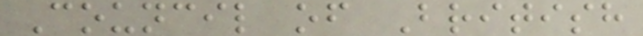Council of British
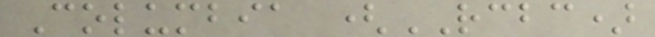Columbia (RCBC)
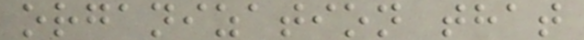organization that
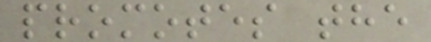promotes the
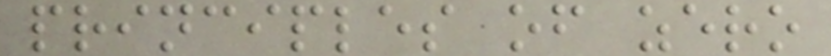principles of zero
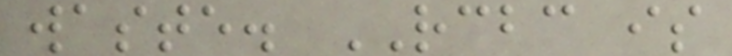waste. RCBC is
